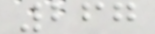267
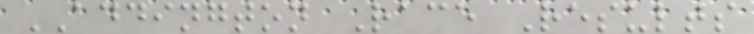ADDINGTON Race Results
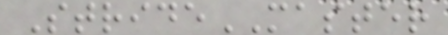StrideMASTER
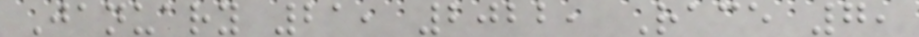January 21, 2022, Race 7,
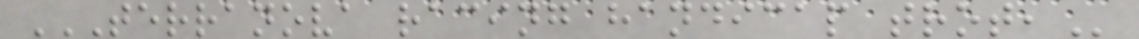TERRANOVA RACING HANDICAP TROT,
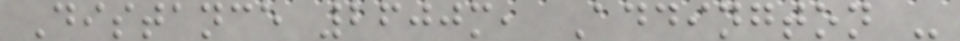Distance 2600m, Addington -
